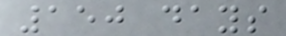150 days
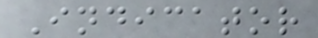Indicator
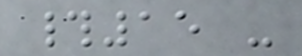#15 -
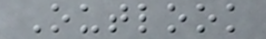Outlook
